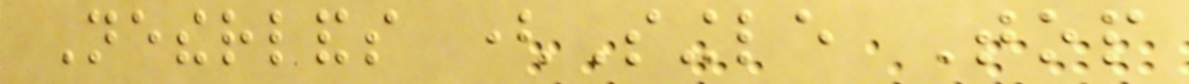Netherlands (Single Top
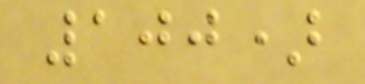100)
